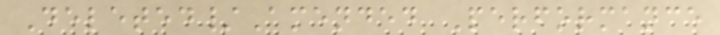Deleted/Amended Performance
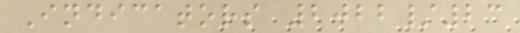Indicators 2022/23
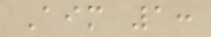Aim 1:
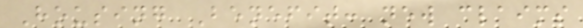Housing Benefit: new claims
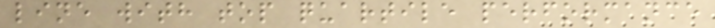line with top quartile performance
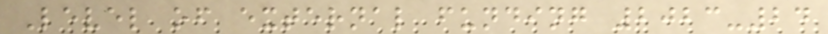Level of external funding 2023-24
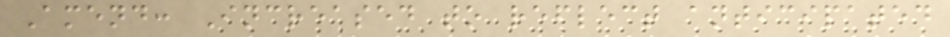Amend: Increased to reflect anticipated
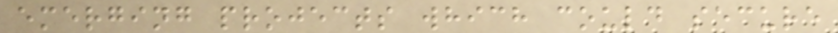emerging projects which could secure
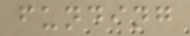funding
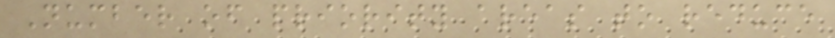Number of priority areas to reduce
